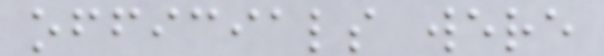officials were
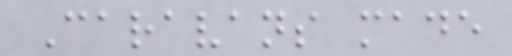Caravans made
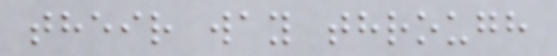their way through
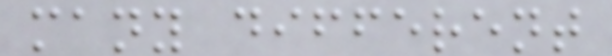many different
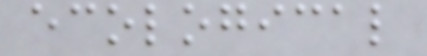ecological
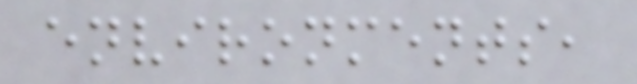environments,
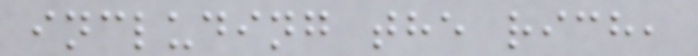including the rich,
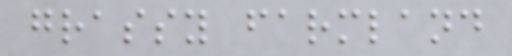grassy farmland
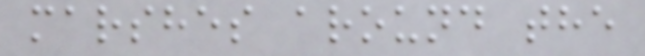marshes around the
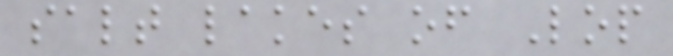salt lakes of Lop
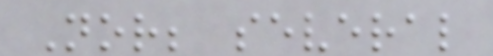Nor; several
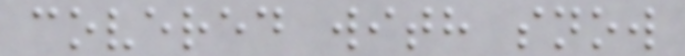covered with snow
